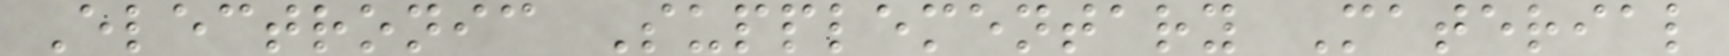Electronic Supplementary Material
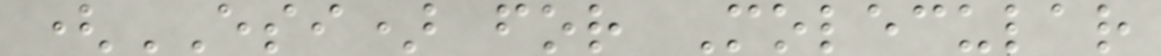(ESI) for Molecular
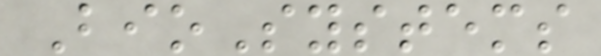BioSystems
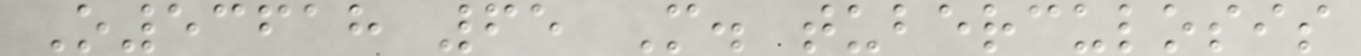O53618 65 M. tuberculosis
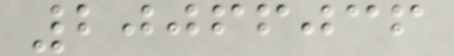20066036
